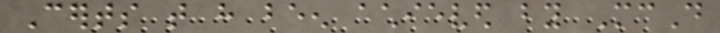Certs that have been achieved by McD
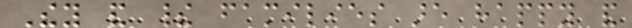They and their families are happy and
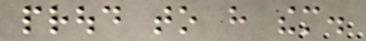proud to have them.
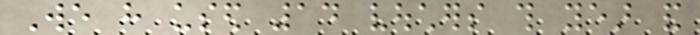We have used 14 vouchers this year and
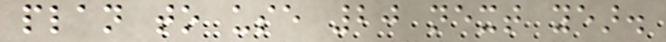plan to use 20 next year.
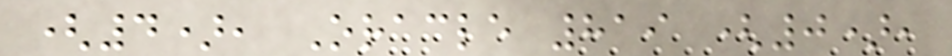(4), Oracle 819 (0),
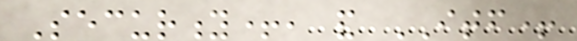Security+, and ITF+
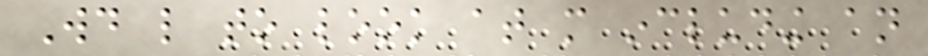Would like to look at more including an
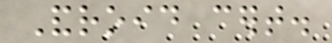Android cert.
